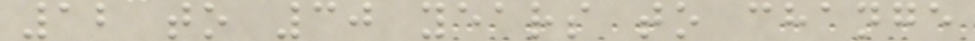12 to 30 years to change
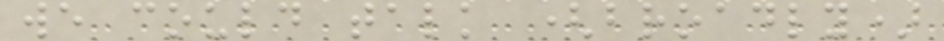we could talk (broadly)
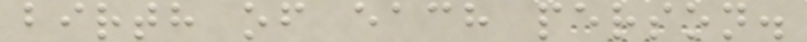birth of each person.
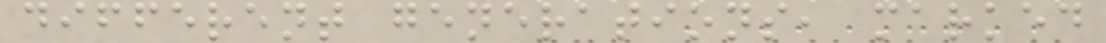different generations, marked
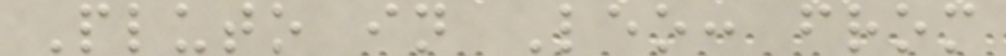Pluto in Leo: from
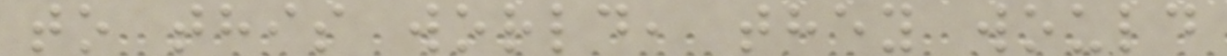to this world, they would
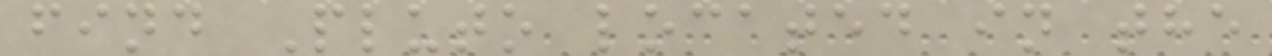find Pluto located in the
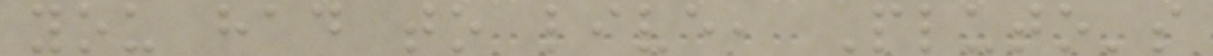you had to live, Pluto's
